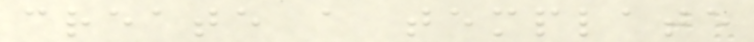create a template
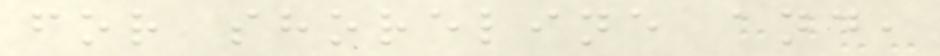for shoreline and,
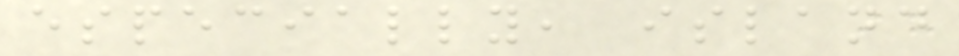especially, island
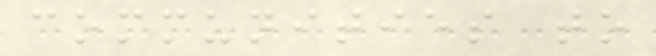communities to
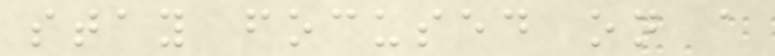stay focused on a
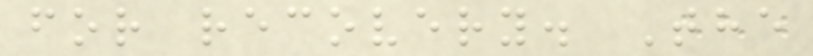for recovery. The
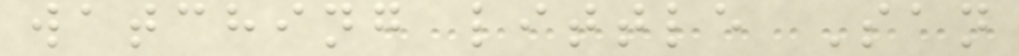watching little San
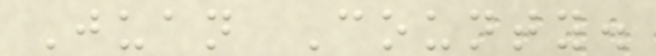Juan County.
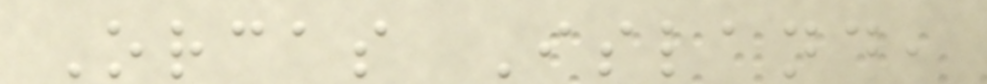Orcas Island,
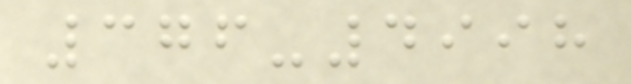376-4998
